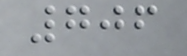706
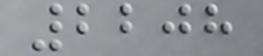2208
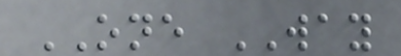ONE WAY
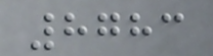8783
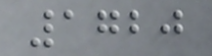1720
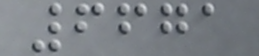6671
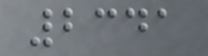2341
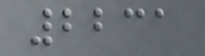2231
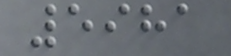5981
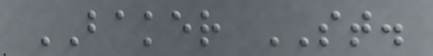BAKER ST.
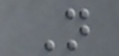N
